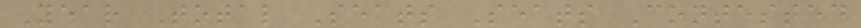Year Total Seats Seats Contested
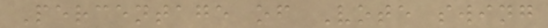Percentage of Vote swing
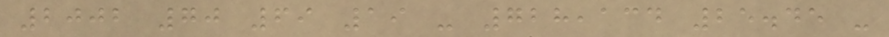2002 70 69 19 - 728,134 25.45 -
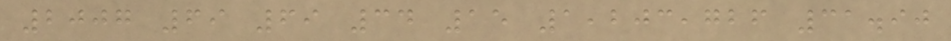2007 69 69 34 15 1,203,726 31.90
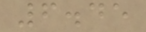6.45
